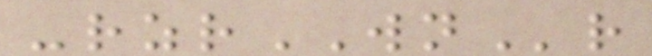-rzrWNr
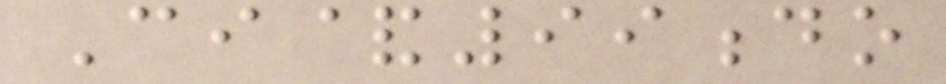Ci&99do
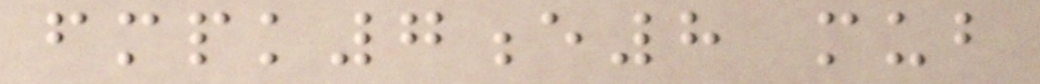fmpk7e8 mub
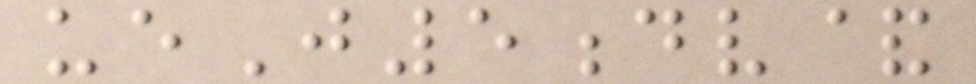ueJ5dv&
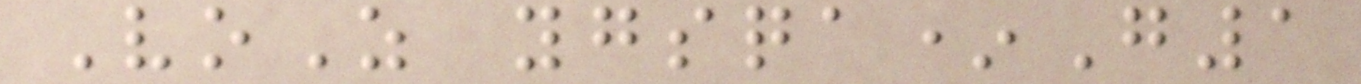VoZ ygsqa*G1
